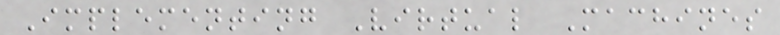Implementing Virtual Machines
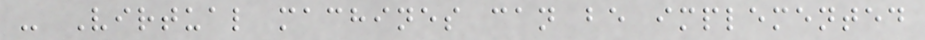- Virtual machines can be implemented
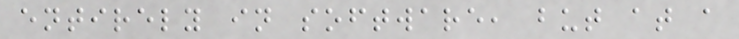entirely in software, but at a
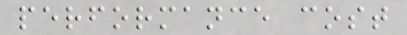performance cost
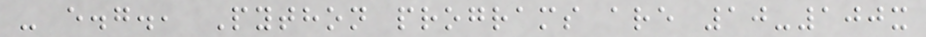- e.g., Python programs are 10-100x
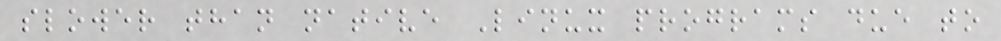slower than native Linux programs due to
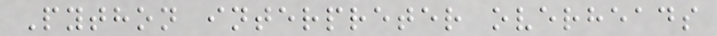Python interpreter overheads
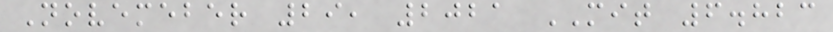Novemeber 29, 2021 MIT 6.823
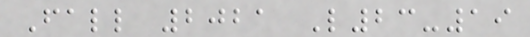Fall 2021 L23-19
